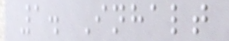1. Inhalt
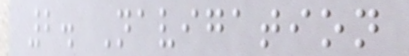2. Navigation
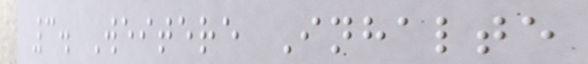3. Weitere Inhalte
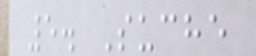5. Suche
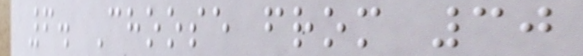6. Choose from 30
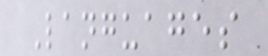Languages
